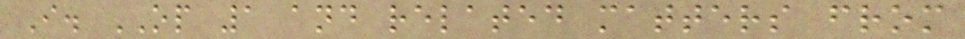I. OP 1 and related matters from
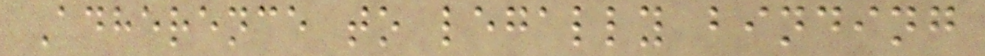Adherence to legally binding
